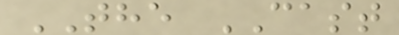THE CAST
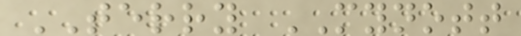TERRY MYNOTT
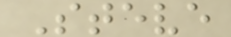Steve
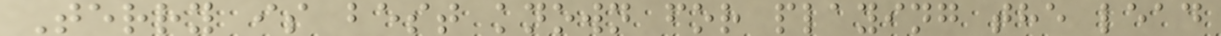Terry is best known for playing the lead
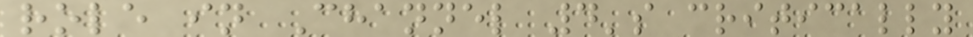role in Channel 4's critically
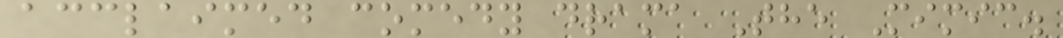acclaimed comedy drama The Mimic.
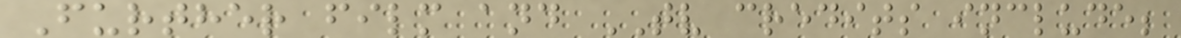Further film and TV credits include;
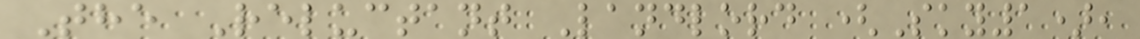The Reluctant Landlord (Sky1),
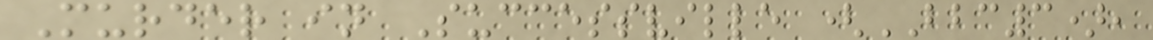Murder in Successville (BBC3),
